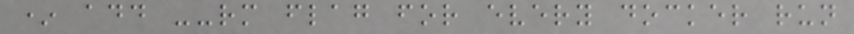* add --rm flag for every docker run
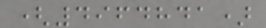(4964841)
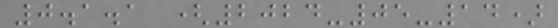0.1.1 (2024-05-14)
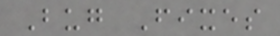Bug Fixes
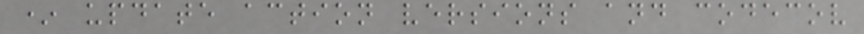* update action versions and codecov
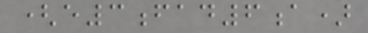(e3fad6a)
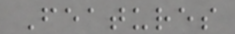Features
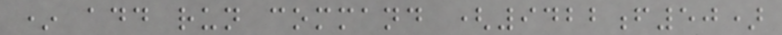* add run command (9422f50)
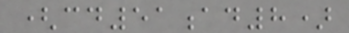(cd51ad8)
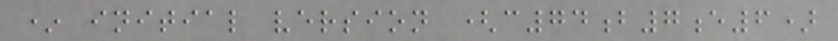* initial version (c74b7e6)
